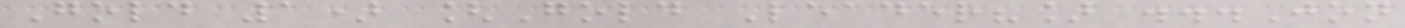Gold 1) [Gold Leader?] ...Jon
